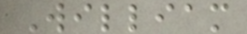William
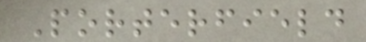Porterfield
